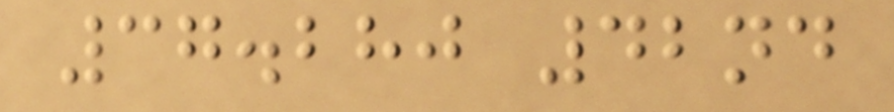37.280 42nd
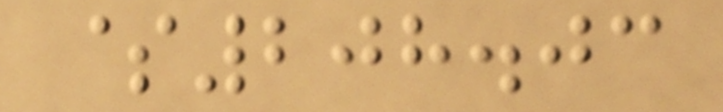$208.03
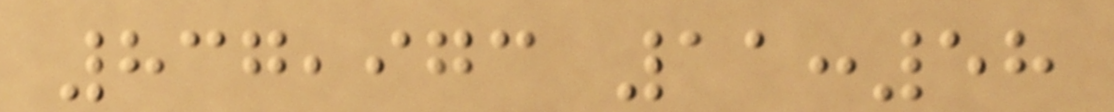837,973 11:58
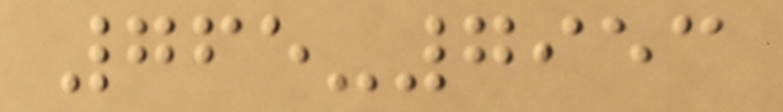765-7953
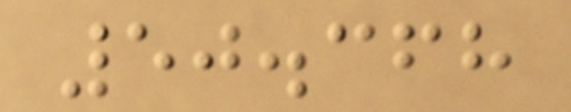50.368
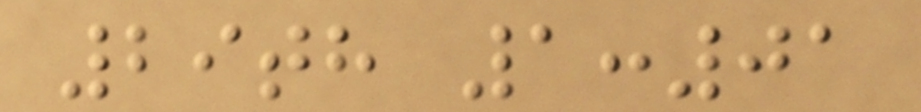29th 1:01
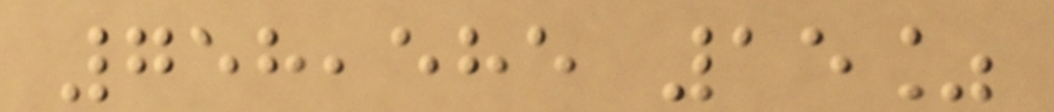758,585 15%
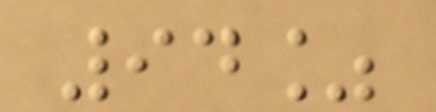94%
